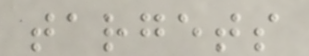targets
